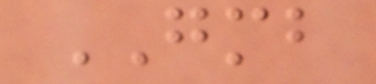GMB
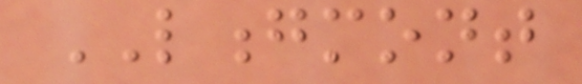LONGMONT
